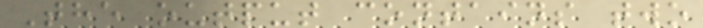The output contains two
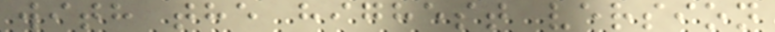with the highest version
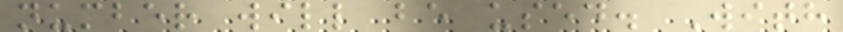number will be used. With
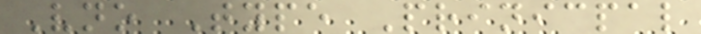Vno Type Prinicpal
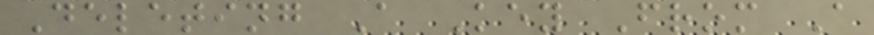Deleting A Key From A
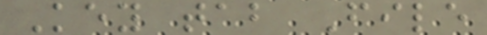Key tab File
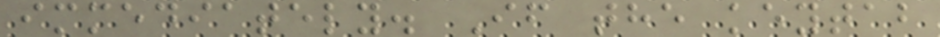immediately. If the keytab
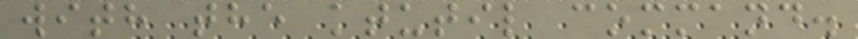with the ktutil command.
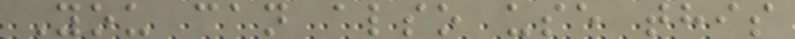You can also use this
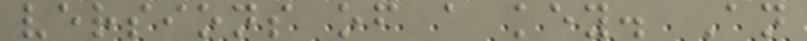versions of a key. An
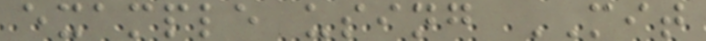example using MIT
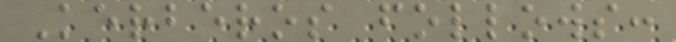Kerberos follows:
